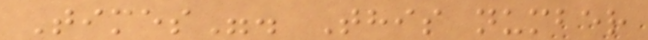Times". This number
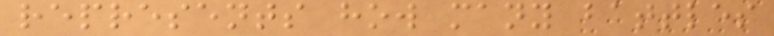represents how many battles
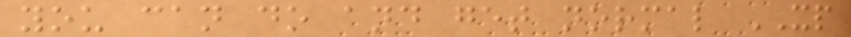you can do and get normal XP
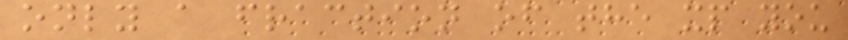only a fraction of the xp you
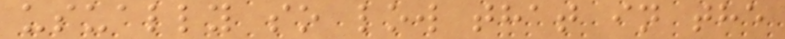usually so low that in the
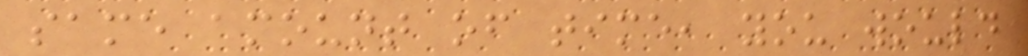same amount of time, you would
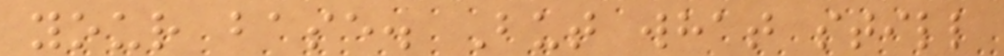your base. But what still
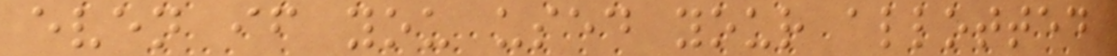even if you used your allotted
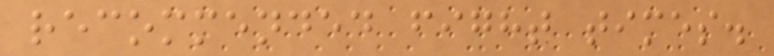recommended fight times.
